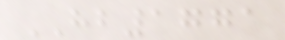HB1771
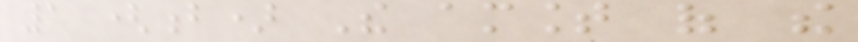1 (b) The amount of the
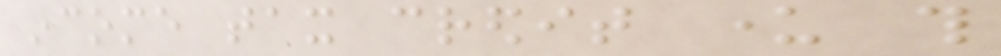income tax credit under this
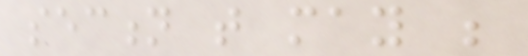section that may be
